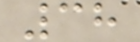38
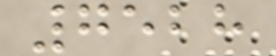7528
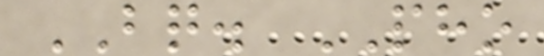BQ. PHO
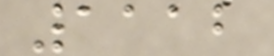1112
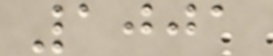1001
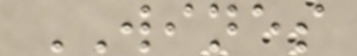WINES
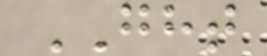GHT
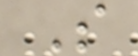S
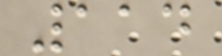114
